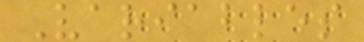Variables
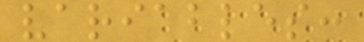variables:
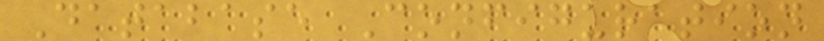Database Configuration
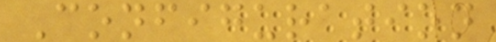Configuration
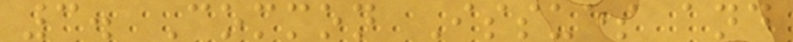3. Common Issues and
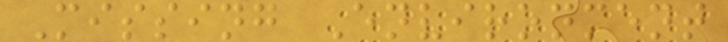Missing Environment
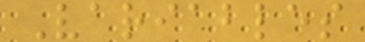Variables
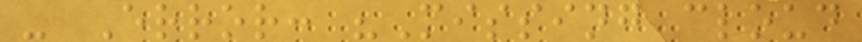- Error: "Missing cloud
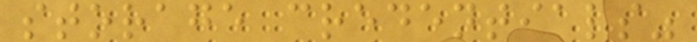storage credentials"
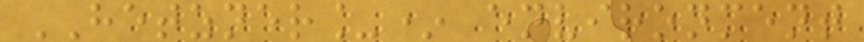HETZNER_* environment
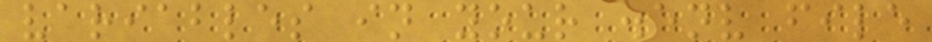variables in your .env file
